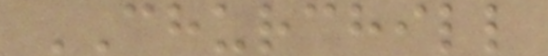CHURCHILL
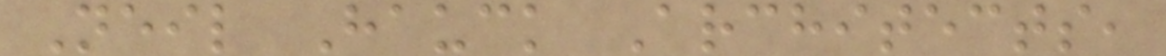Neil Hauck Architects,
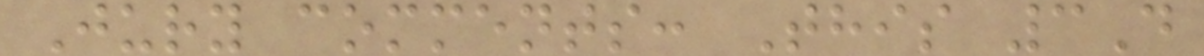Jury comments: This 3D
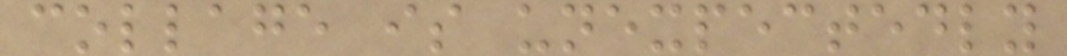collage is unexpectedly
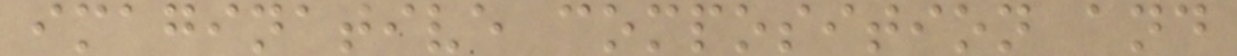imaginative composition and
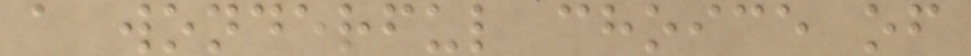a wonderful choice of
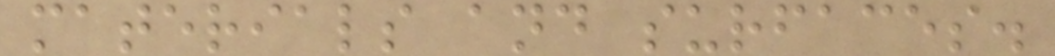materials and surfaces.
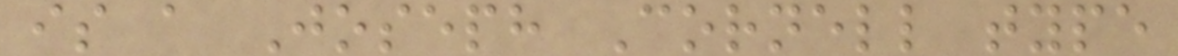is a Joseph Cornell type
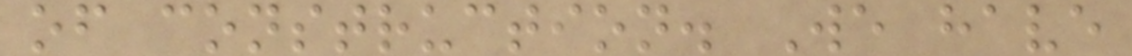of construction. We have
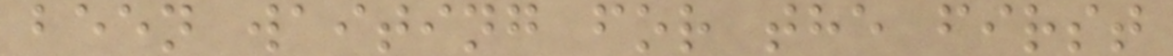been waiting for the first
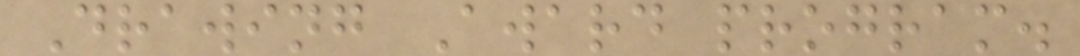Drawing Award program.
